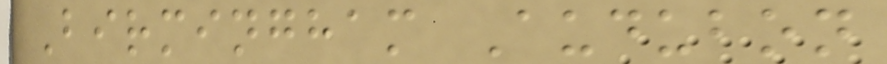Birmingham Audubon
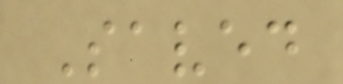Saved
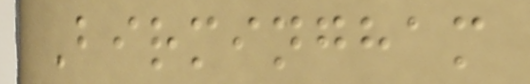Birmingham
